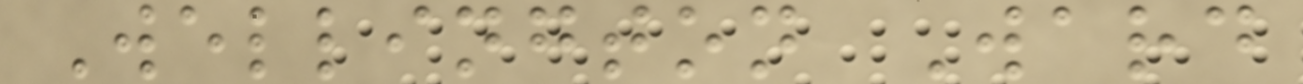Wellington Ward
